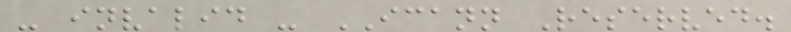- invalid - ICANN Reserved.
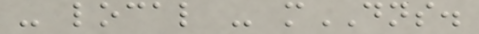- local - mDNS.
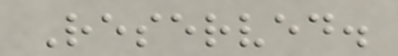Reserved.
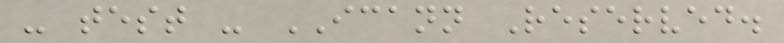- test - ICANN Reserved.
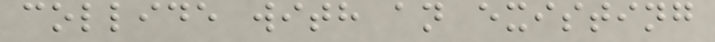collide with an existing
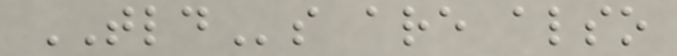TLDs are also
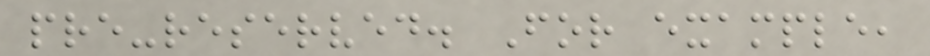pre-reserved. For example,
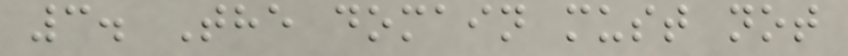3. The domain must not
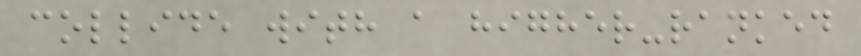collide with a higher-ranked
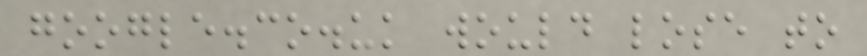google.co.uk would lose to
